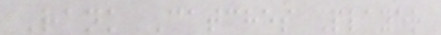Rank Catches Player
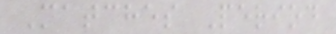Matches Period
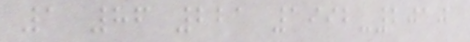1 86 221 1992-2010
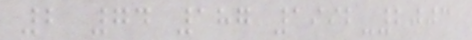2 74 187 1992-2003
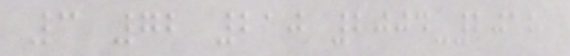3 72 210 2004-2018
